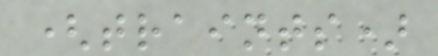(traints)
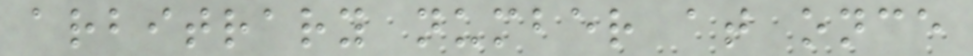arbitrary number at once
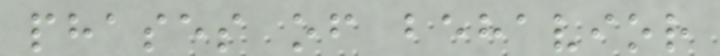phases of behavior
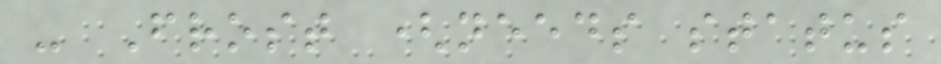- Frost (needs status
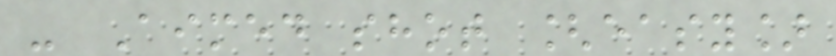- Aimed shot [easy]
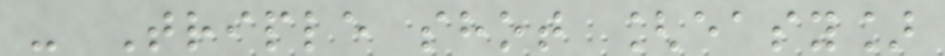- Triple shot [easy]
